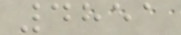4851
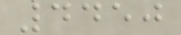4450
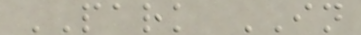PARK IN
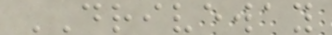DRIVEWAY
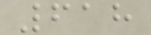618
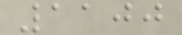1100
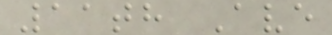11th Ave
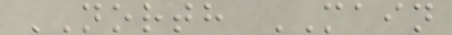NORTH MAIN
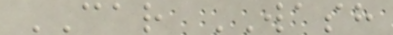CAR WASH
